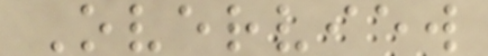Overview
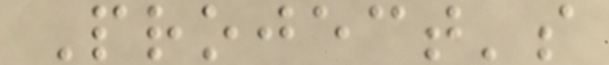Project's
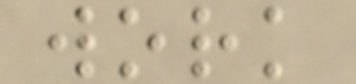work
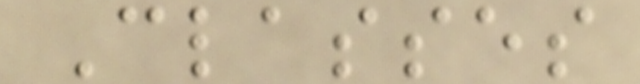Classes
